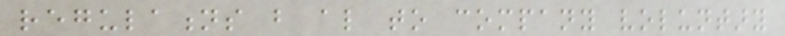regulations but also to company voluntary
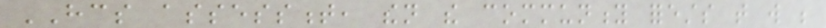HCS assessment, then the community forests that will be
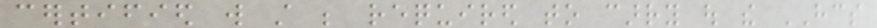certified will still be required to carry out the HCS
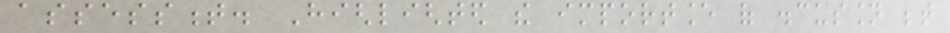assessment. Highlighted the importance of discussion between
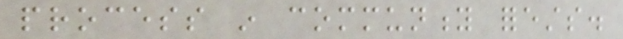process in community forests.
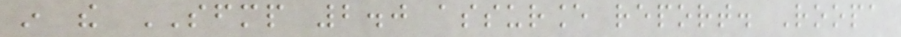in the SFMP 2.0 assurance report. Roopa
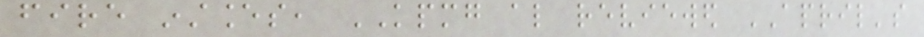fire instances, KPMG also reviewed APRIL's
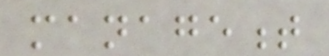management
